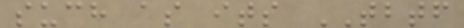such as its TBTF
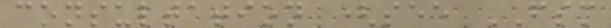consultation (see FSM
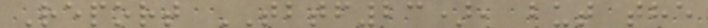Report TBTF23), but the
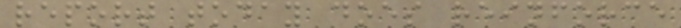report today does reinforce
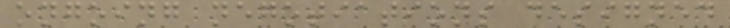ongoing negotiations designed
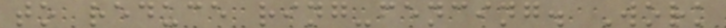to reduce ring-fencing. Work
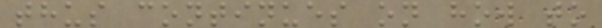thus continues on how to
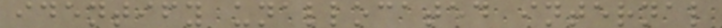identify unallocated internal
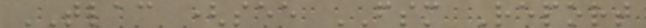TLAC (see FSM Report
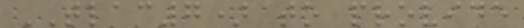TLAC7) to provide
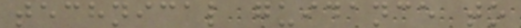technical guidance to
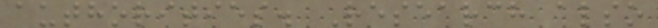authorities. Research also
